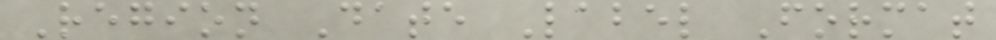Region Date Label Format
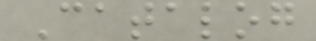Catalog
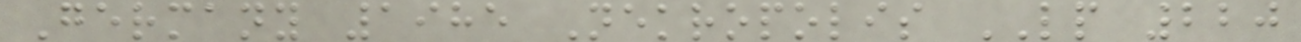Germany 1985 Nekropolis LP 220
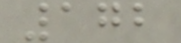172
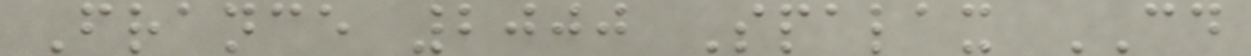France 2000 Spalax CD
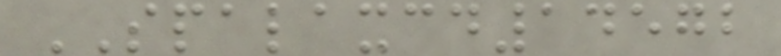SPALAXCD14572
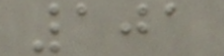101
